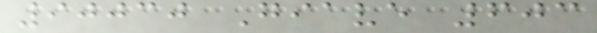90030 Giave 603
